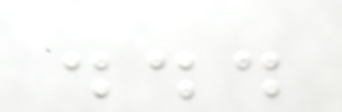...
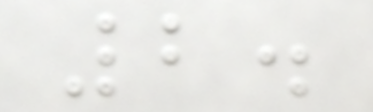2.
